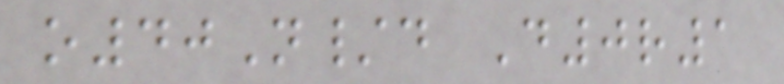o40N/d D0r1
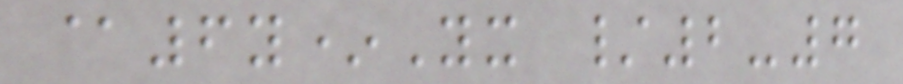@6y*Yx /2-7
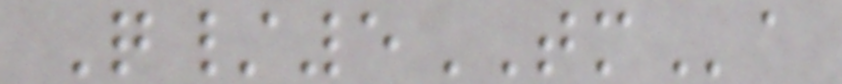Q/5TMa
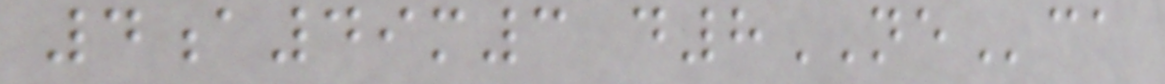4a49m3 d8NEca
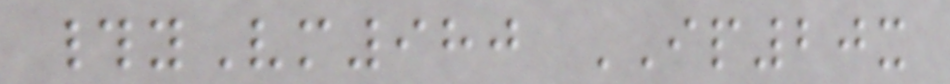#yVm980 IP20x
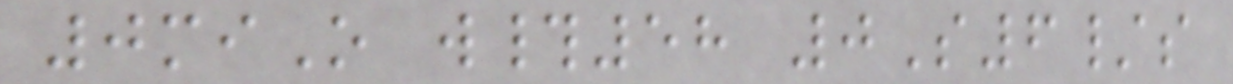0miO w#58 0S6/s
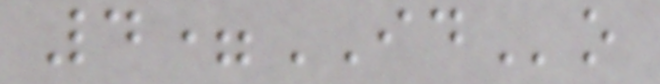4=IDo
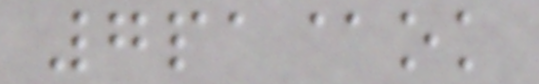7pa@ok
